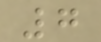7
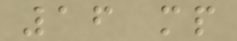16 mp
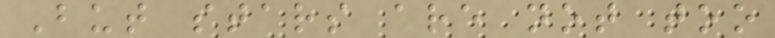But stars are not too
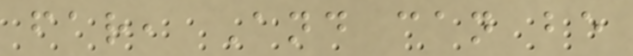far, And can be
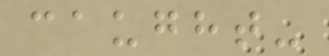caught-
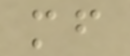mf
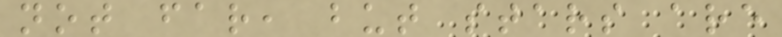not far, but stars are
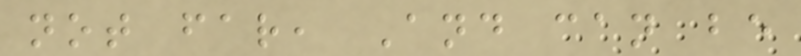not far, And can be
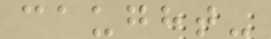caught-
